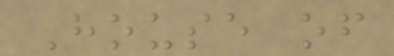House of
